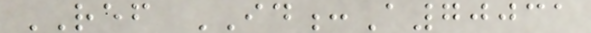REF ID:A70031
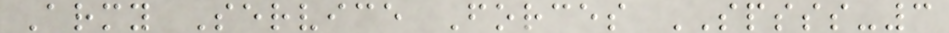Army Service Forces SPSSS-3
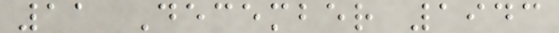11 December 1943
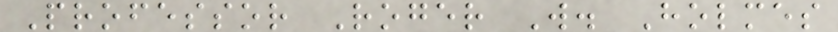Professor Roger W. Holmes
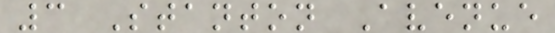3 Stanton Avenue
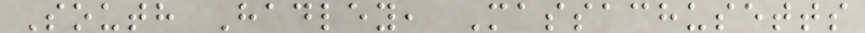South Hadley, Massachusetts
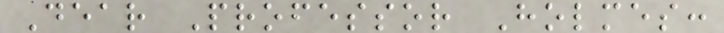Dear Professor Holmes:
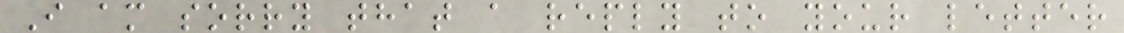I am sorry that a reply to your letter
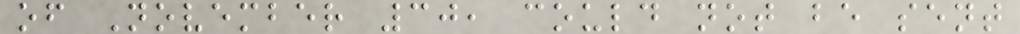of November 30, could not be sent
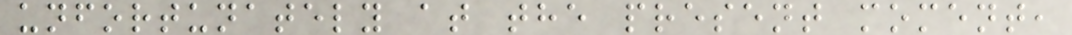unfortunately at the present moment,
